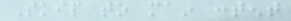Skip to main content
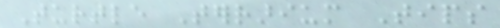Turtle Terrarium Tips
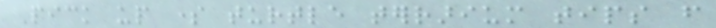Pick up some turtle terrarium tips from
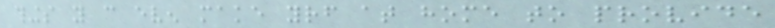things you can even make yourself at home to provide
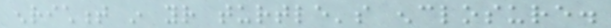enrichment in your turtle's enclosure.
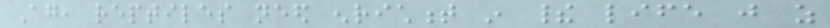Again, reptiles need enrichment in their life just as
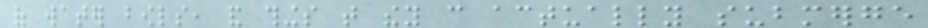of water bowls, and things that they can actually submerge
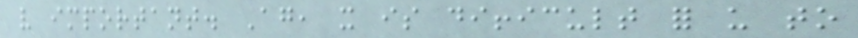very important. Again, it is difficult for us to
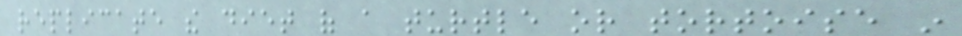replicate the diet of a turtle or tortoise in
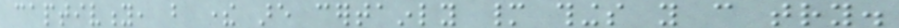captivity, but there are certainly many things you can try.
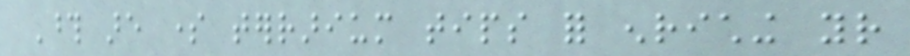Those are some terrarium tips for enriching your
